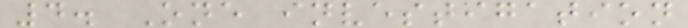4. One investigation
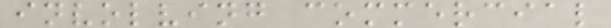involving commercial
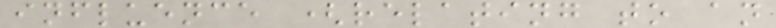influence (relating to an
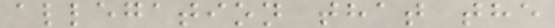allegation that the
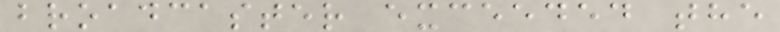broadcaster exceeded the
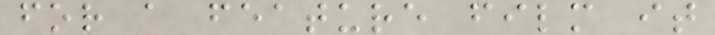for a feature film it
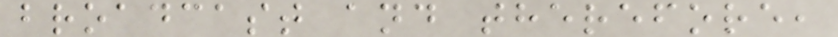broadcast and therefore,
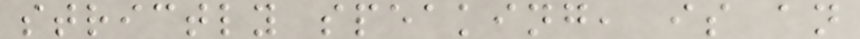strictly speaking, is an
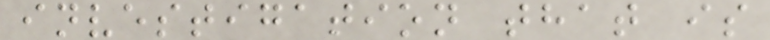investigation that is
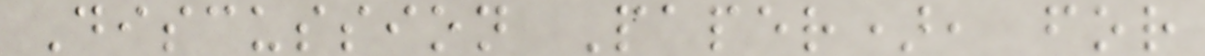Discussion Paper), for
